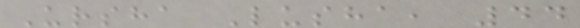Ursha Lusha, 44
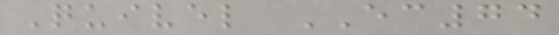Quivel EC74
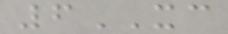6XC
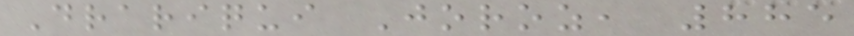Drariqui Joroz, 885
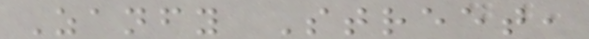Zanfy Street,
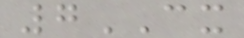7CX
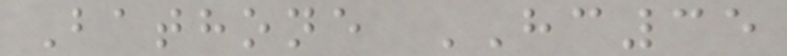Bathone HC35
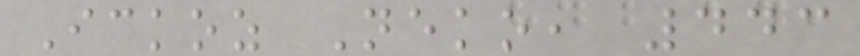Ickoz Neko, 443
